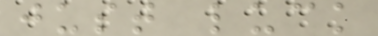just luck
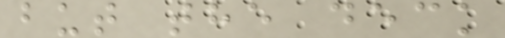but the deck
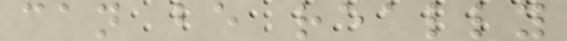can be really
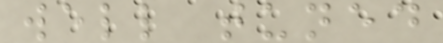well tuned
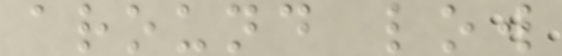around low
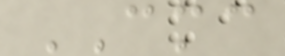CMC
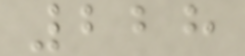228
